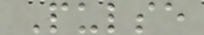Pulse
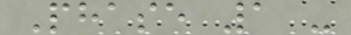Phase 1 -
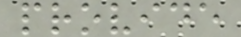provide
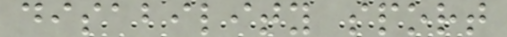disability sport
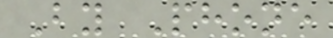By Phone
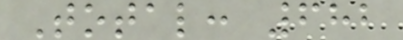Total: 682
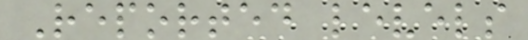Reported levels
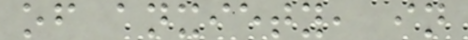of anxiety, in
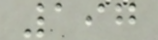197
